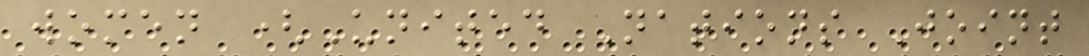women (United Nations Joint
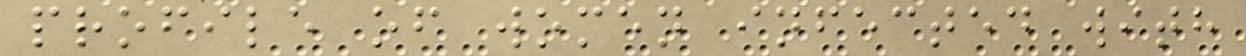profile of women infected with
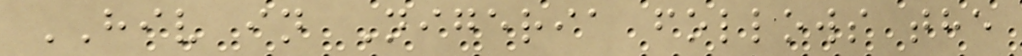HIV in Nigeria follows the
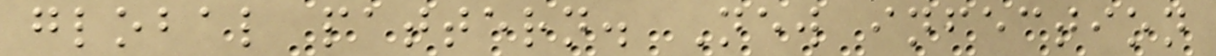global pattern. New infection
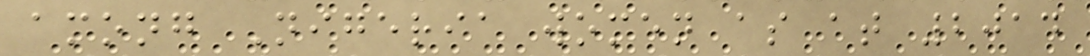among Nigeria women as at 2014
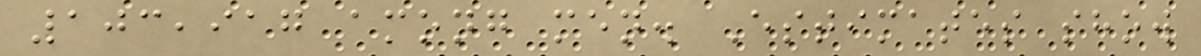103,917 among men. Estimates show
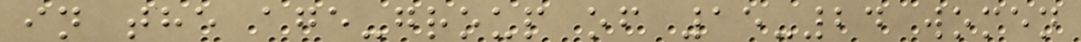in the age-group of 15-24 women
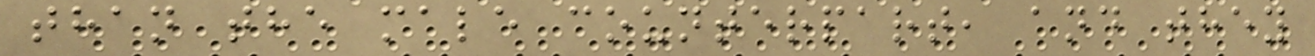than the male counterpart, and they
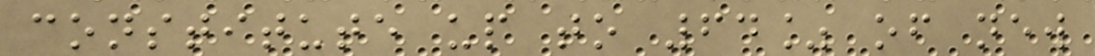constitute up to 64% of new
